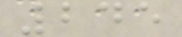245
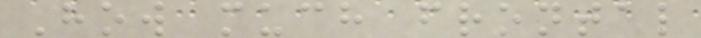How much frontal
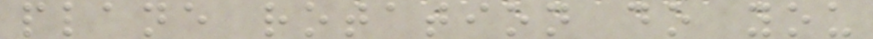plane rotation do you
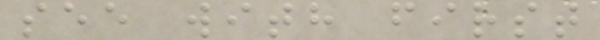see with first
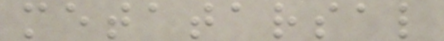metatarsal
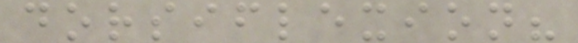dorsiflexion?
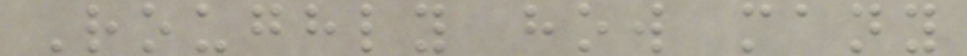Roughly how many
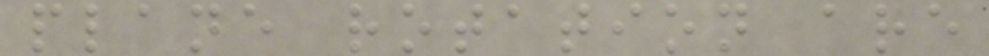plane rotation are
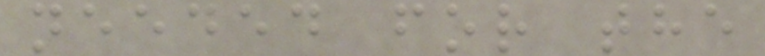needed for the
